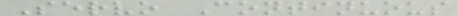Servo Continuous
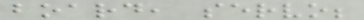board, servo;
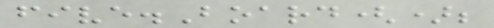five.Board();
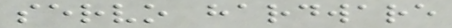servo hardware
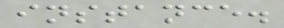instance.
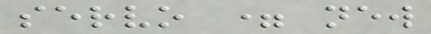servo = new
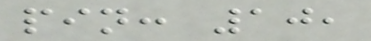pin: 10,
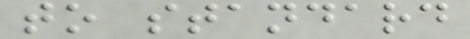to standard
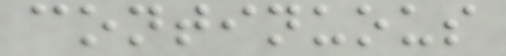continuous
